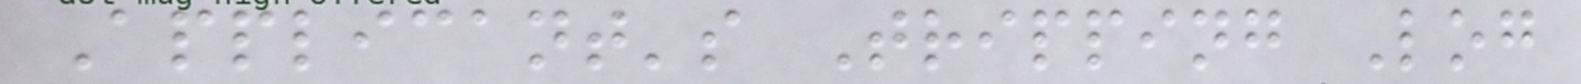Applicant's Tripping Log
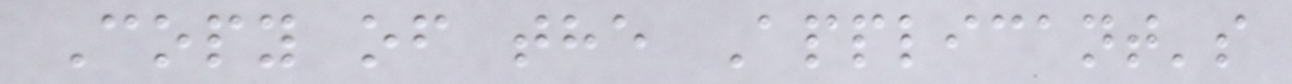Copy of the Applicant's
